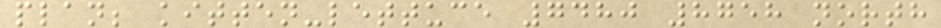plan; kitten-lettuce 7480 8758 north
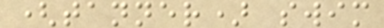(tanner) swim
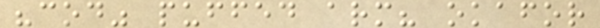"cod" puffed arm? okafor
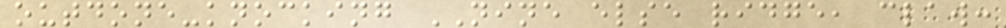outdone-knocking NINE else ridge, claw:
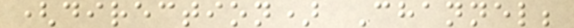(direction) Channel;
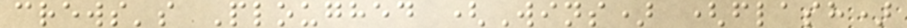crews's Ploughed (Wins) (flash)
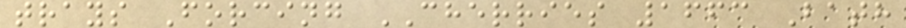trays Forcing CHERRIES 1663 Bath
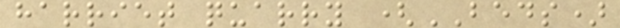harriet quarry (BEDS)
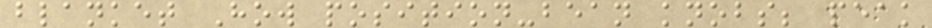blanket How position-bean knobs; peak
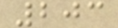203
